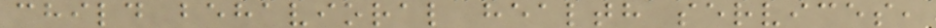child behavioral health services,
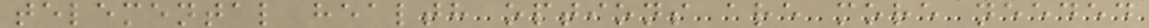telemental health options are more needed
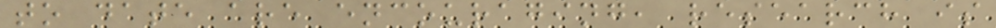to date are encouraging, research is
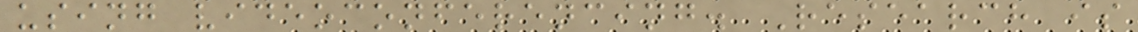using videoconferencing. Research is
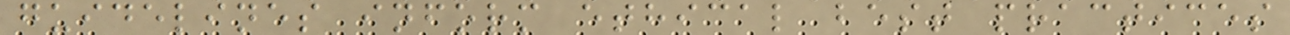guidelines inform ethical best practices
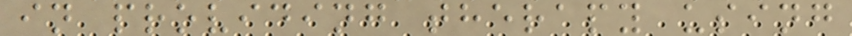in providing therapy using
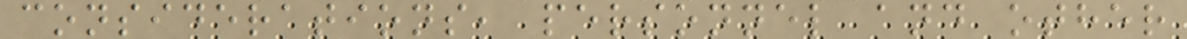considerations, personnel and other
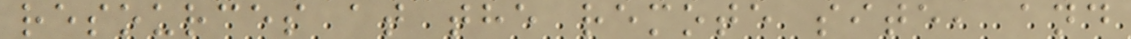resources at the remote site, and
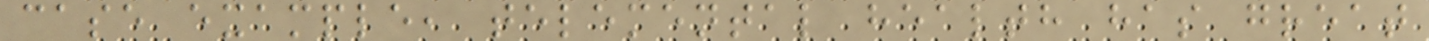case example, telemental health has great
